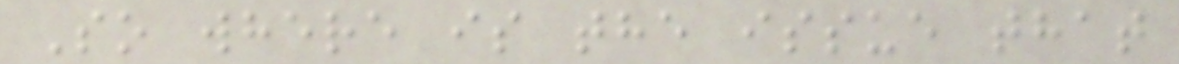So where is the issue that
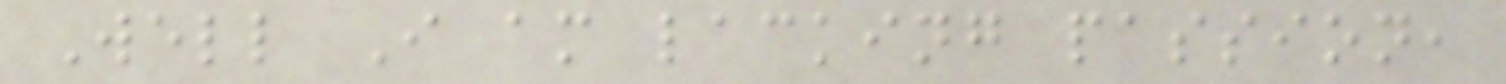Well I am lacking passion,
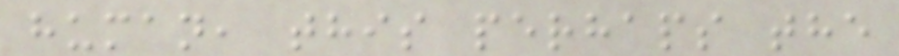human, this perhaps the
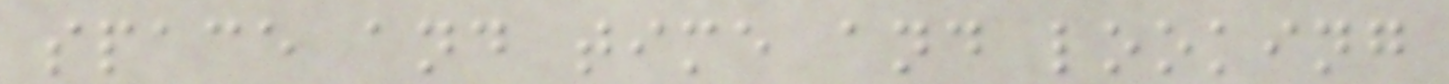space and time and looking
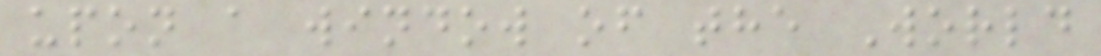upon a window of the World
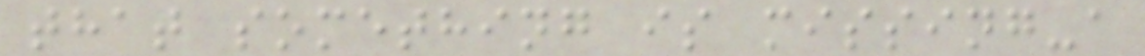that something is missing-a
